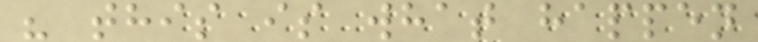" this is what happen
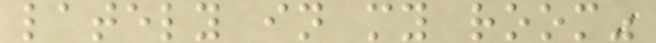lately in my room"
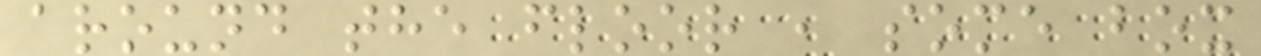around the floor , some box
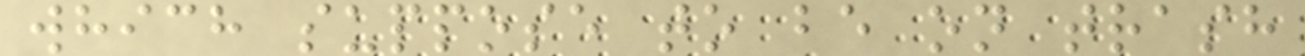which suppose to be on trash
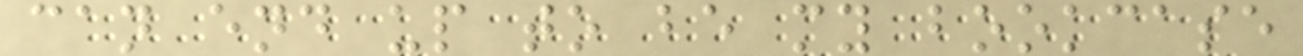can end up to be my bookcase
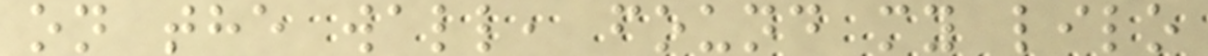on the wall, found my lilo
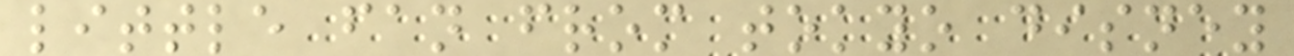little fan from tokyo disney
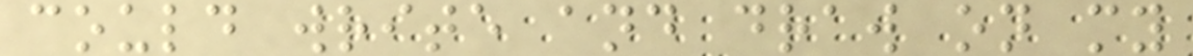could write and draw on my
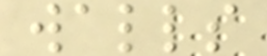walls
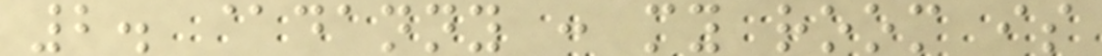2. @danny : my room is
